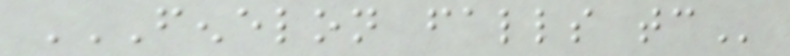FENELON FALLS TC
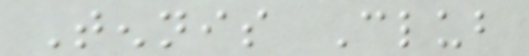Tennis Club
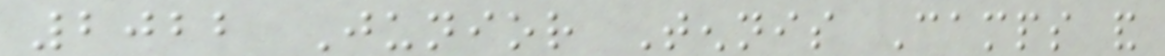2022 Junior Tennis Camps and
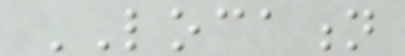LOCATION
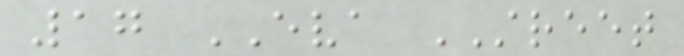17 EVA STREET
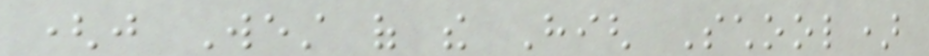(just West of the High School)
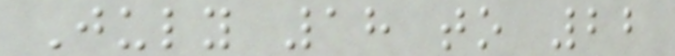July 18 to 22
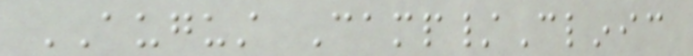AUGUST Camp/Clinic
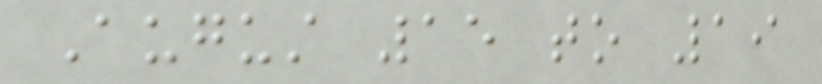August 15 to 19
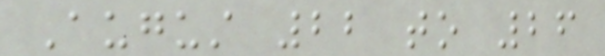August 22 to 26
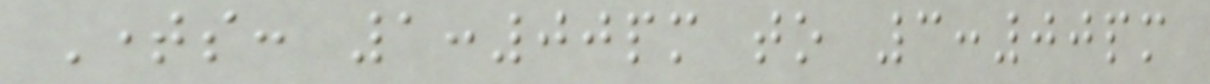Times: 1:00pm to 3:00pm
